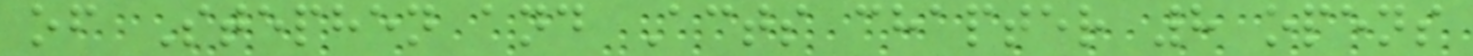of Stephen and Acts chapter 8 opens
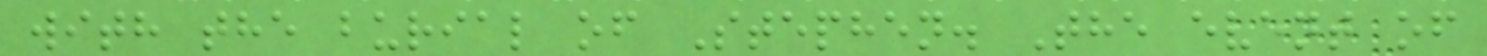with the burial of Stephen. The event of
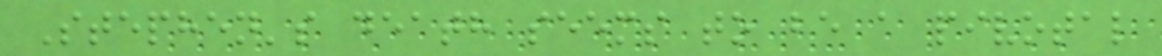Stephen's death seems to be a pivotal
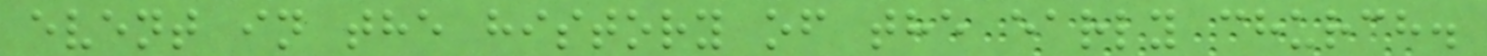event in the history of the early church.
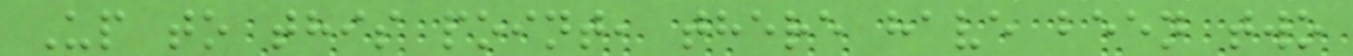Up to this point, there have been two
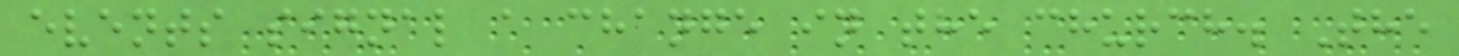events signal a change in the church. The
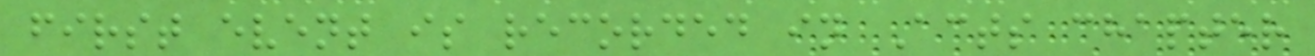first event is recorded in Acts chapter
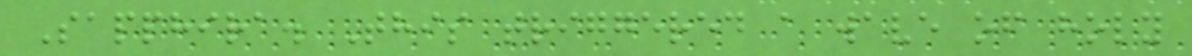Sapphira. This triggered a wave of holy
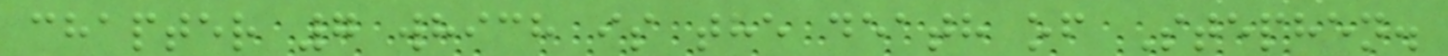chapter 7 which is the death of Stephen.
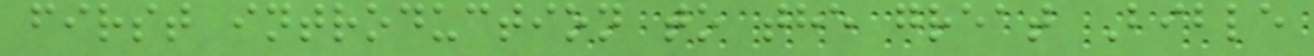first introduction to the great Bible
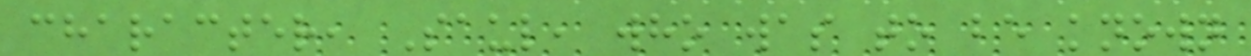character, Saul, who was to be known
